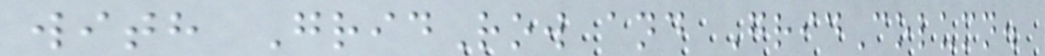with GridRow and GridColumn.
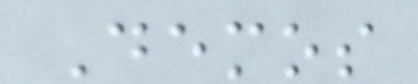Demos
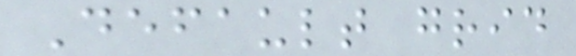Default grid
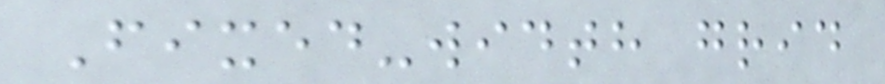Fixed-width grid
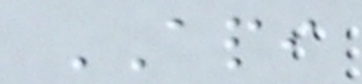API
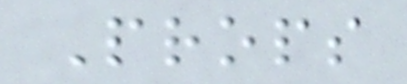Props
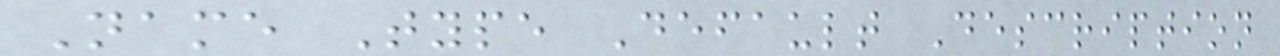Name Type Default Description
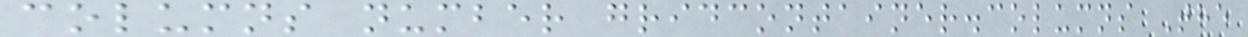columns number gridcontainer.columns The
